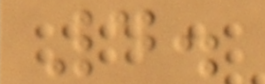4.
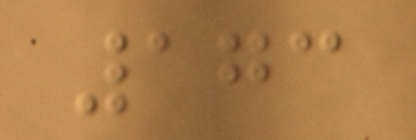173
